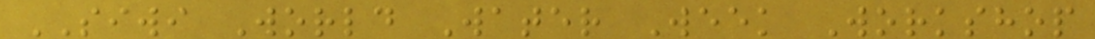SIWI World Water Week Workshop
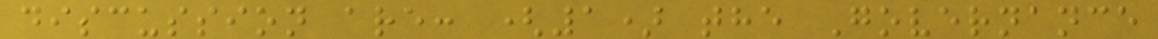discussion are: (1) the Governance
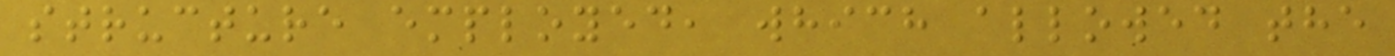structure employed, which allowed the
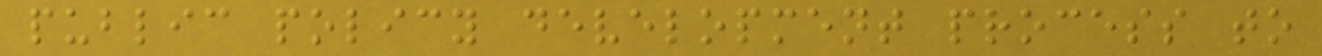public policy development process to
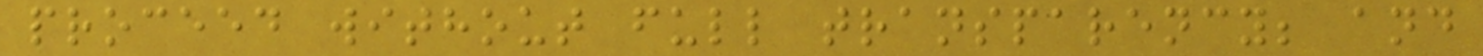proceed without full transparency; and
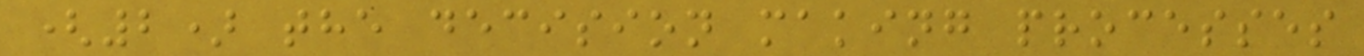(2) the decision making processes
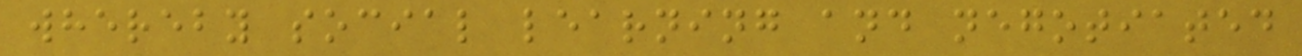whereby social learning and negotiated
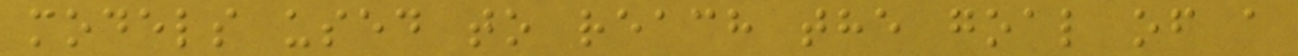models used to reach the goal of a
